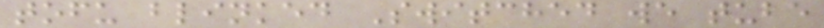tofu blinked Switched we tube
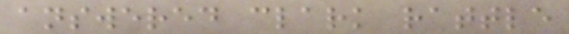answered clark rattle
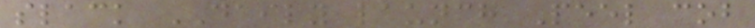slack DAILY launch Peel cob
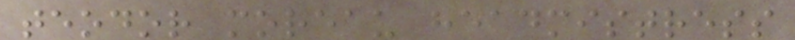teodor moreau headmistress
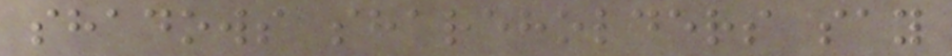shadows shareholders say
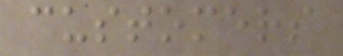customers
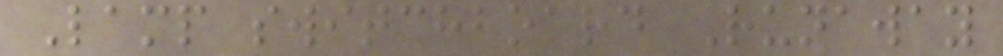Lamp switchboard Runaway
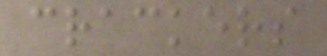crackers
